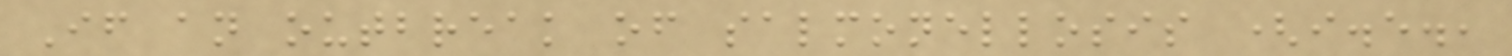If an outbreak of salmonellosis (i.e.,
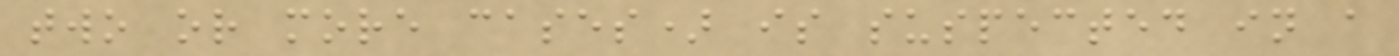two or more cases) is suspected in a
